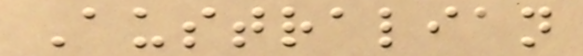Australian
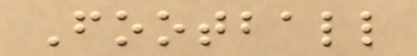Football
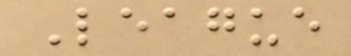League
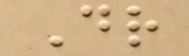Dr
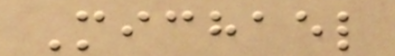Michael
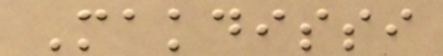Makdissi
